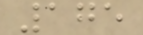175
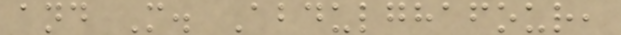and M. Abdulghafour,
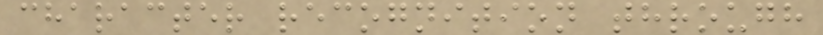character recognition through
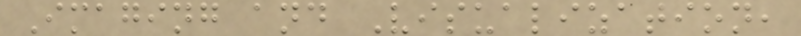Imaging and Visualization,
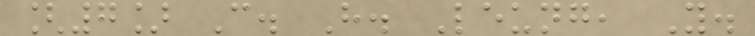[7] C. H. Leung, Y.
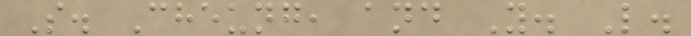S. Cheung, and Y. L.
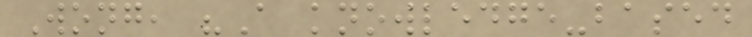Wong, "A knowledge-based
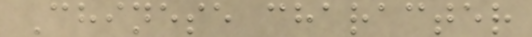Chinese character
